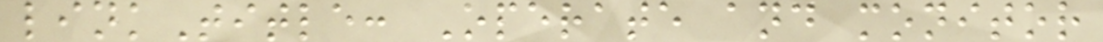linkTitle: Operate and monitor
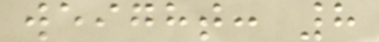weight: 8
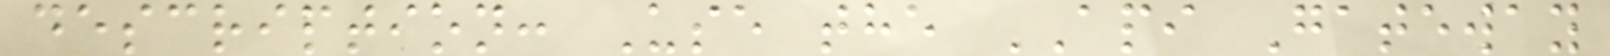description: Use the API Gateway
